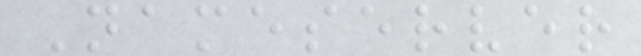Nameserver
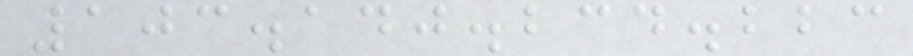103.140.234.223
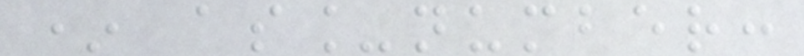* as_number:
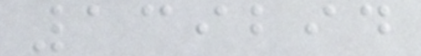139294
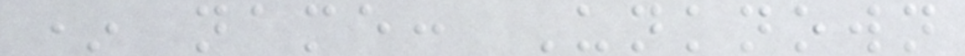* name: Unknown
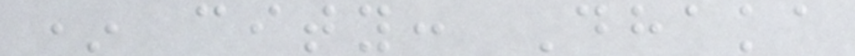* city: Dhaka
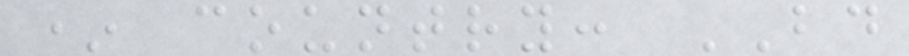* country: BD
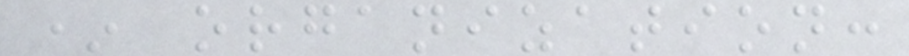* organization:
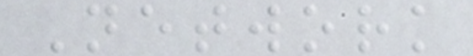Network
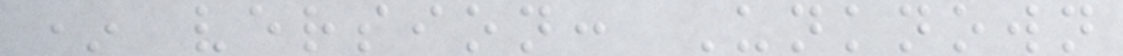* version: Unknown
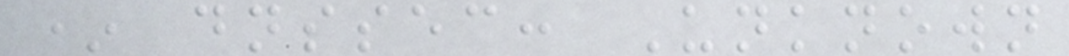* dnssec: Unknown
